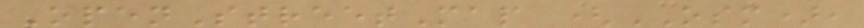OpenStreetMap (OSM),
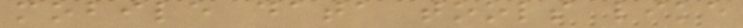mobile data tools like
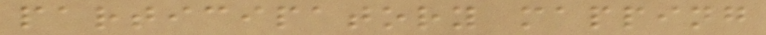participatory mapping
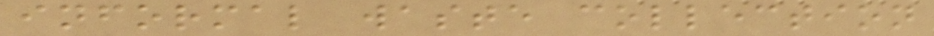informal waste collection
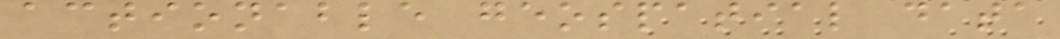actionable geospatial data
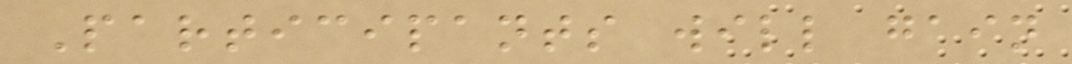Participants will gain
